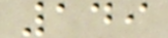149
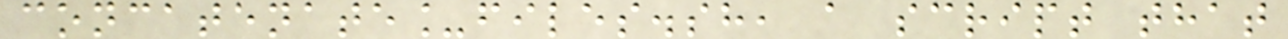concatenate_files.sh, a script that
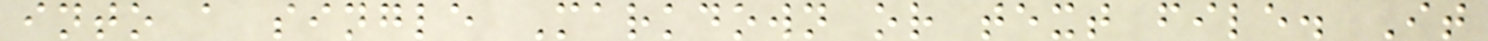into a single Markdown or text file. It
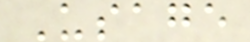Usage
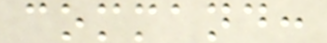command:
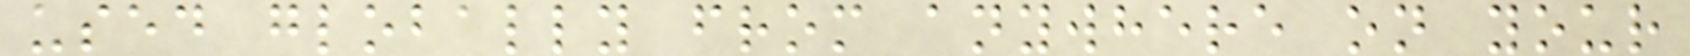used globally from anywhere on your
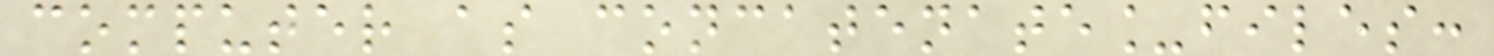computer as concatenate_files:
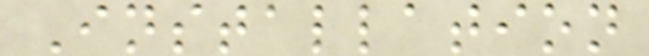Installation
